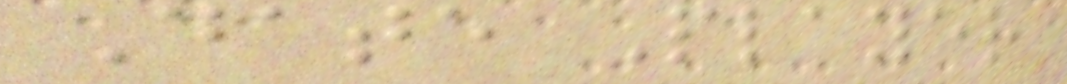Date Player
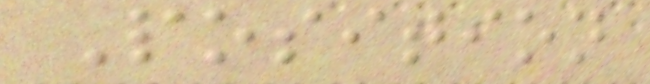Position
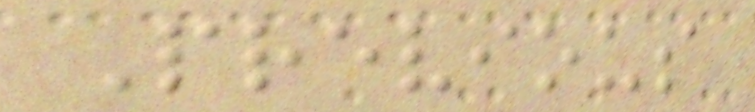Previous
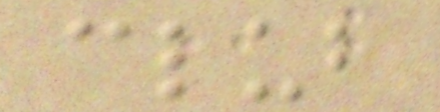club
